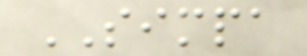SIMPA
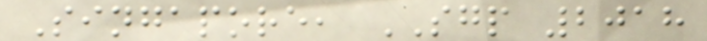Singapore, SGP 2018
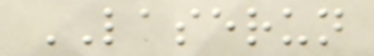LASERUN
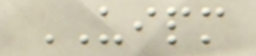UIPM
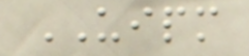UIPM
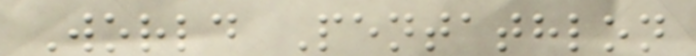World Pentathlon
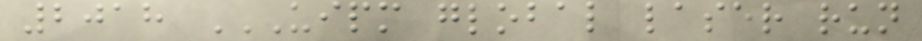2018 UIPM GLOBAL LASER RUN
